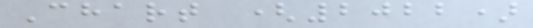Chart (2022)
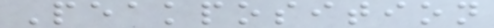Peakposition
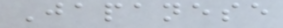Japanese
